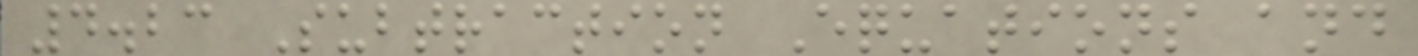4.23 Subtraction Equations and
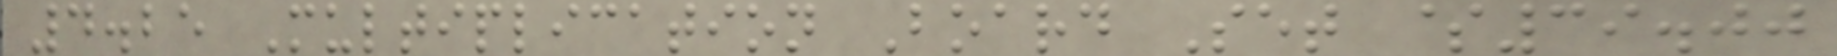4.25 Multiplication Board Set $39.00
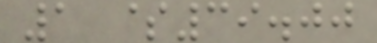1 $39.00
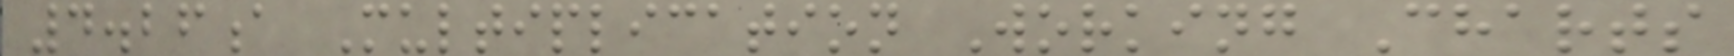4.26a Multiplication Working Charts
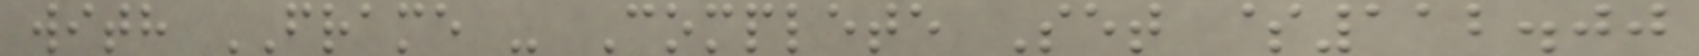with FRAME - Complete Set $112.00
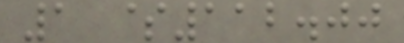1 $112.00
